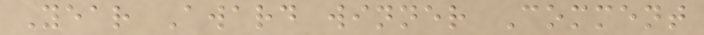Year Award winner Comment
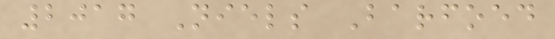2017 Niels Barfoed
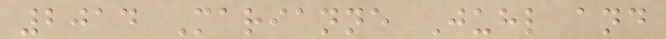2014 Marianne Juhl and
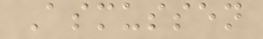Asmussen
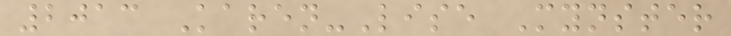2013 Karen-Lise Mynster
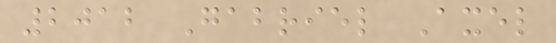2012 Gabriel Axel
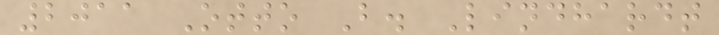2011 Otto B. Lindhardt
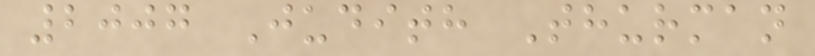2007 Judith Thurman
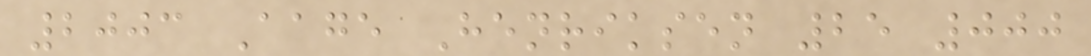2003 Aage Henriksen 25 000
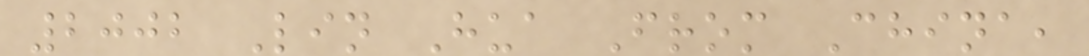2002 Lin Hua From China,
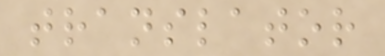translator
